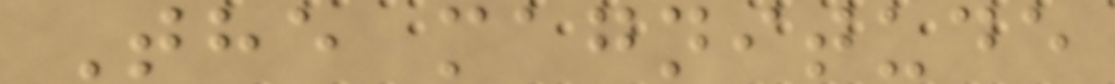The magnitude
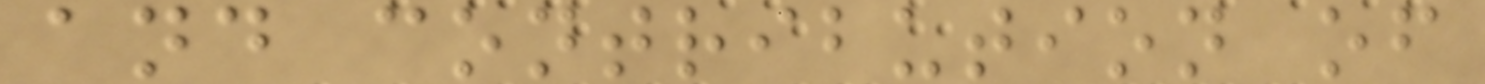and contribution of
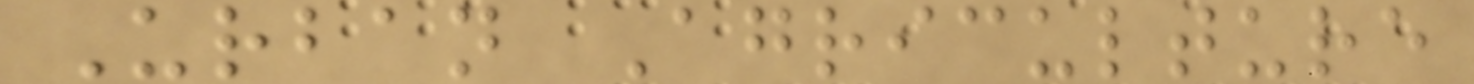Urban Agriculture
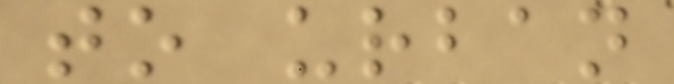to urban
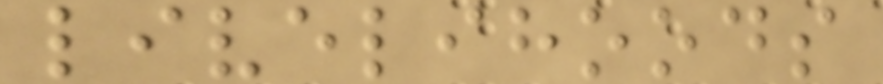livelihoods
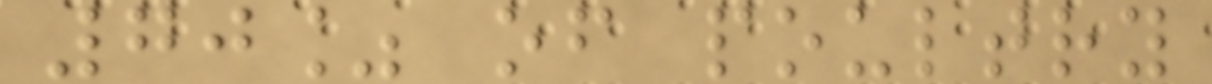70% of poultry
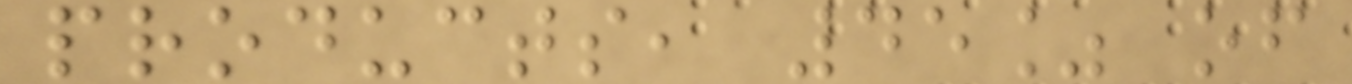products, 45% of
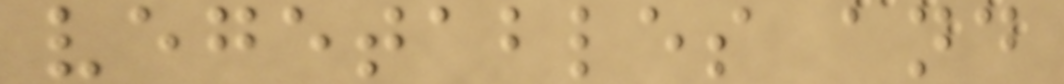vegetables and
